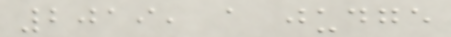2019, a judge
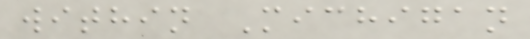within Michigan
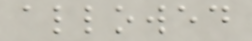allowed
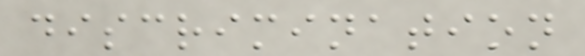discrimination
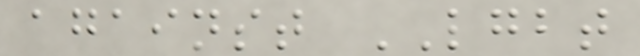against LGBT
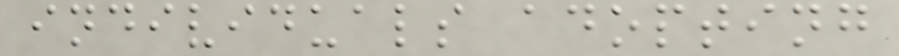individuals adopting
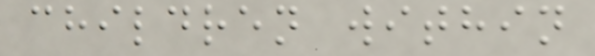children within
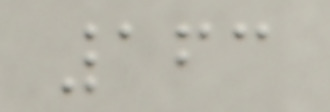163
